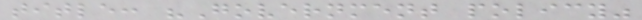title: "Government policy"
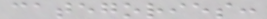categories:
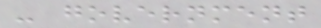- government
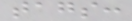tags:
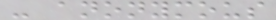- anonymous
